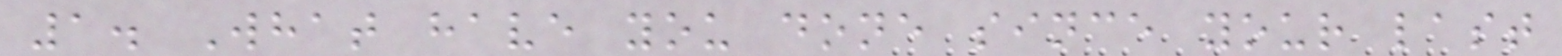1. What have you done since your last
